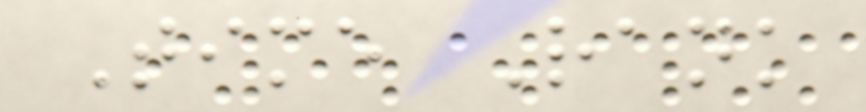Time Rank
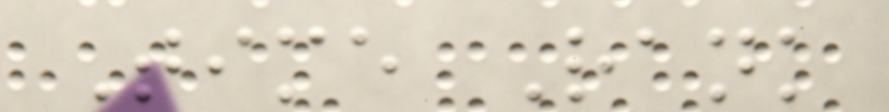Time Rank
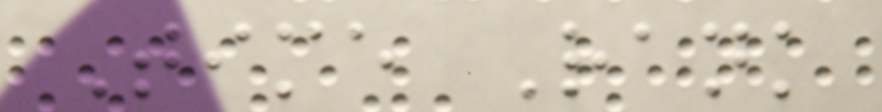Time Rank
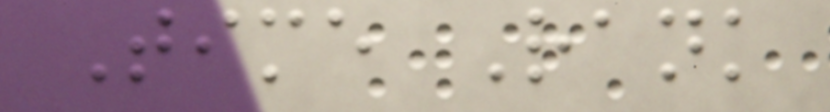Time Rank
